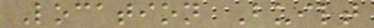Location Built
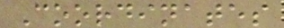Coordinates
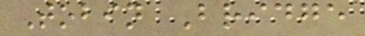Tobin Bridge
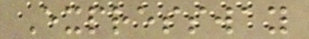Expressway
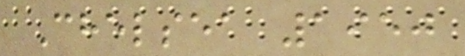Chelsea 1950
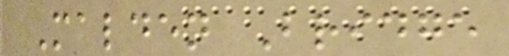Malden Bridge
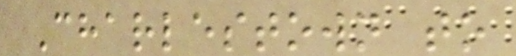Charlestown to
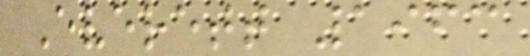Everett 1963
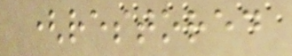(restored
